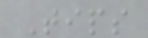Tips
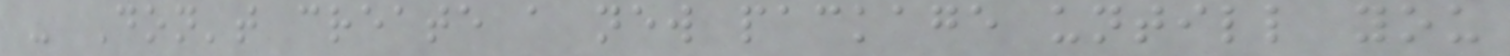- Don't create a new package untill you
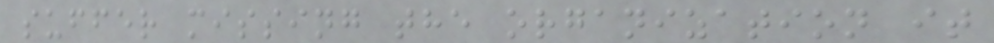suffer missing the organization it
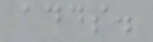adds.
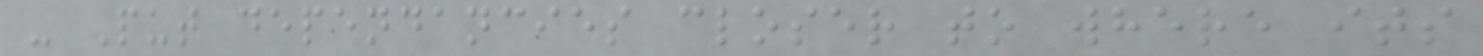- Put dependancies closer to where its
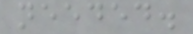needed.
